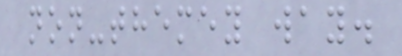non-themey way.
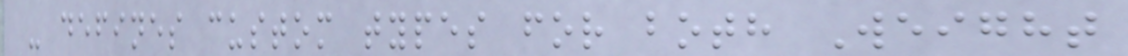- defines custom types for both Weight
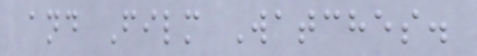and Film Watches.
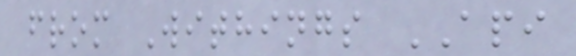from Withings API
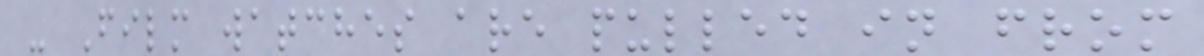- Film watches are pulled in from
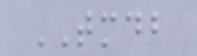TMDB
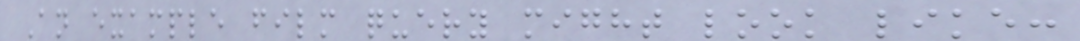An example film query might look like:
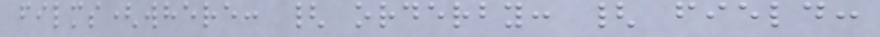films(where: { orderby: { field:
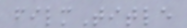filmTitle
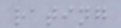rating
